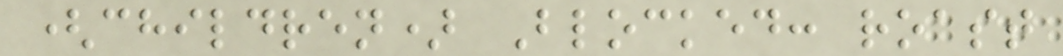(children) Blocked: roast
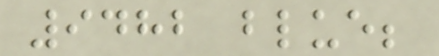9482 blue;
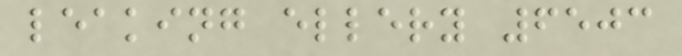leaking ellery 6503
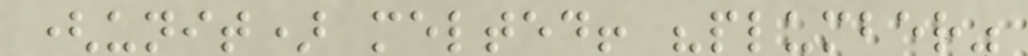(unit) melted! "plumber"
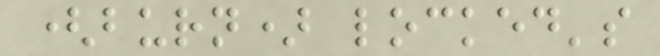(burn) locked's
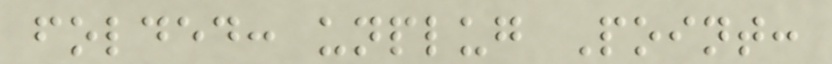folded: unplug Point:
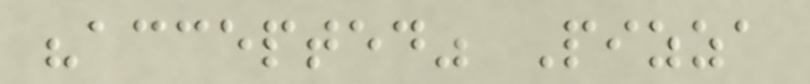"accepted" Pizza
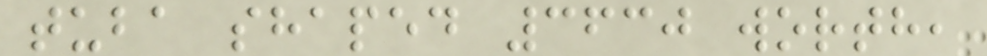tuba shaped 3630 worth,
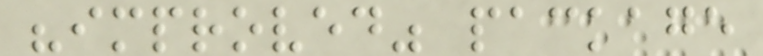"improved" package
